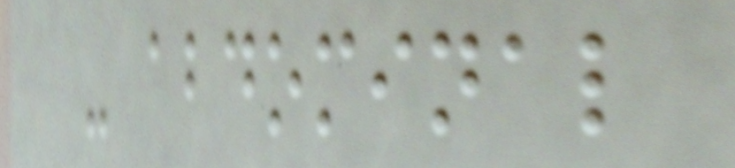- abdominal
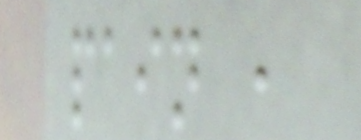pain ,
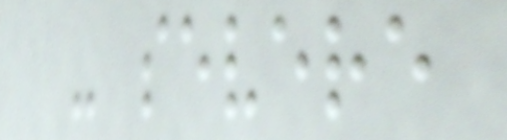- severe
